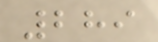289
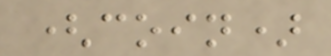(coin)
